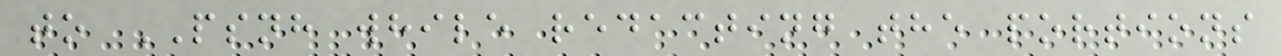to PSNH while redacting the portions
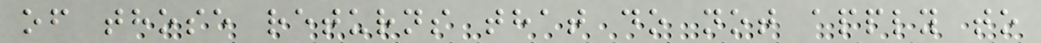of those returns that do not apply to
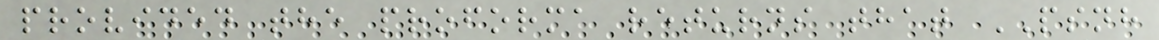provided the proforma returns that PSNH
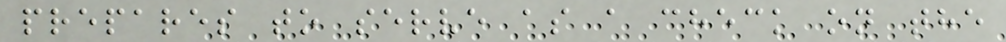prepares to serve as a check on the
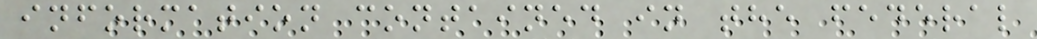information contained in the federal
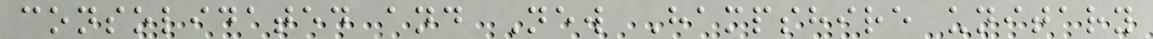consolidated and New Hampshire unitary
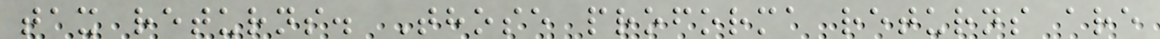tax returns. Those proforma returns are
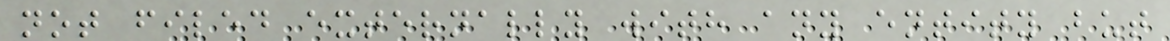not filed externally with any entity but
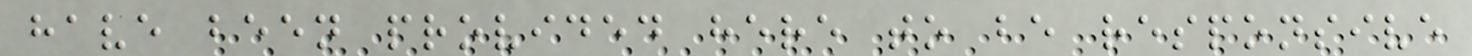have been provided here to be responsive
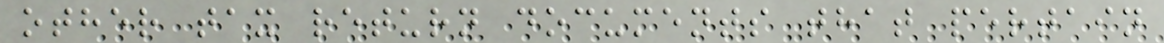other tax return documents that pertain
